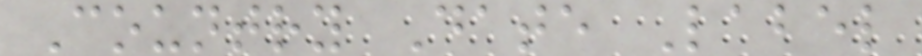Country Date Label
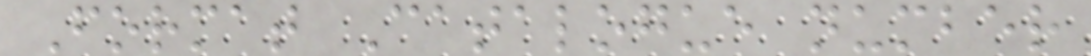Format Catalogue number
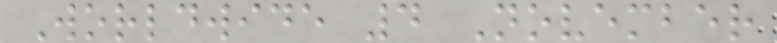Worldwide 4 November
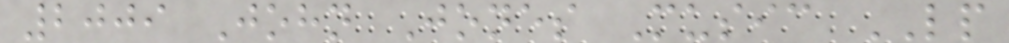2009 John Jones Music LP
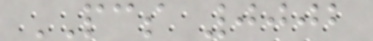PCS 0002
